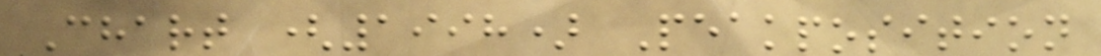Chart (1998) Peakposition
